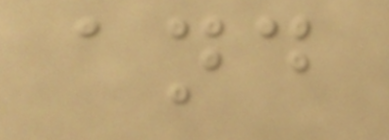and
